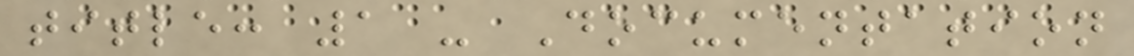title: 1 - Documentation
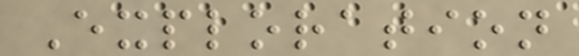Exploration
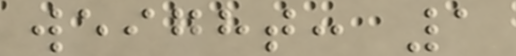weight: 1
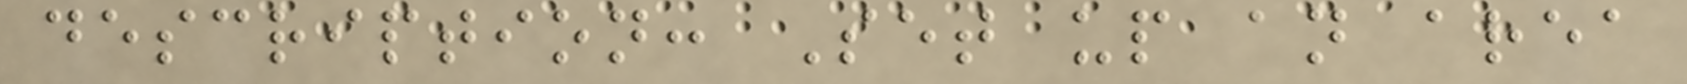description: Set up an area
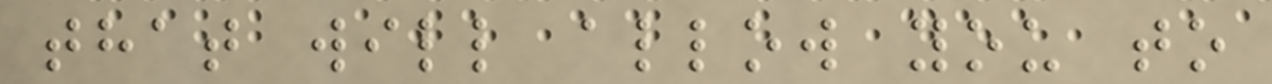that will allow you to
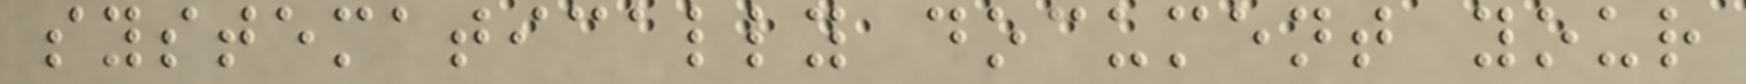systematically document your
